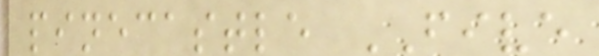pinecastle FIVE
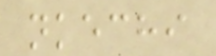nkechi
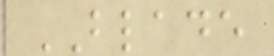BLADE
